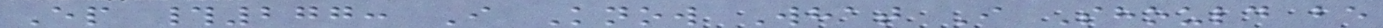Ep #277: I Know What I Should be
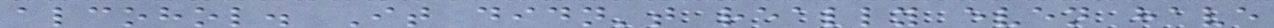alcohol. It didn't really even have
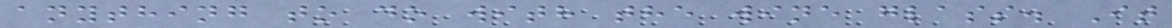anything to do with the wine glass. It
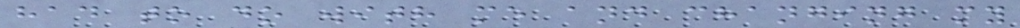had to do with me and changing my
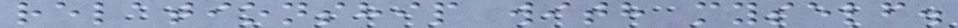relationship with myself.
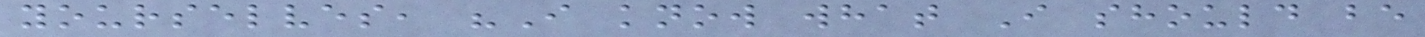yourselves, "I know what I should be
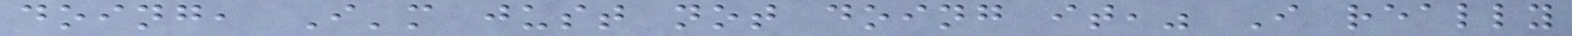doing, I'm just not doing it," I really
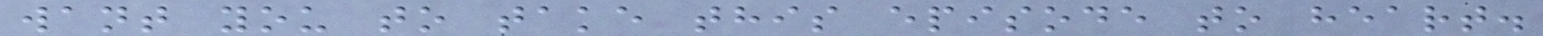want you to take this episode to heart.
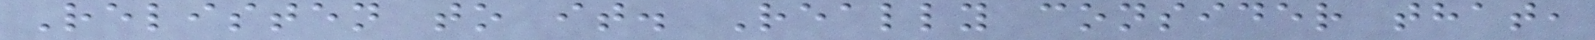Relisten to it. Really consider that,
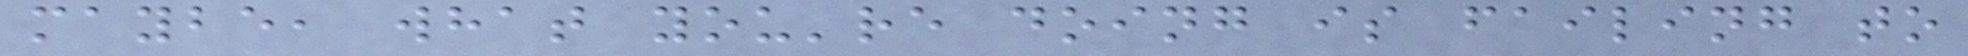maybe, what you're doing is failing to
